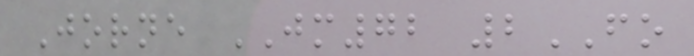Jorne JM72 2FO
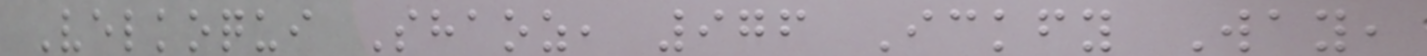Velkoqui Shaoz, 976 Ickfy Way,
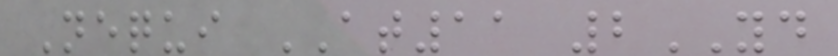Nequi AT11 2YD
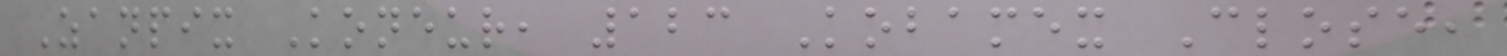Zanpix Koneur, 123 Kobamex Close,
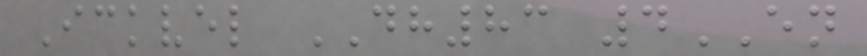Ickvel DH83 4EN
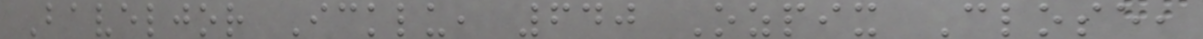Baveljor Icklu, 640 Ozpix Close,
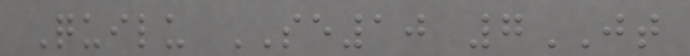Quilu SE10 7JT
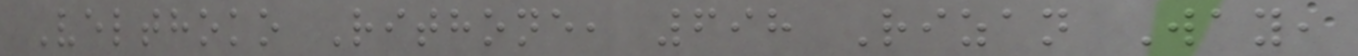Velthoko Rithone, 698 Rizan Way,
